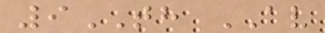9TH AV
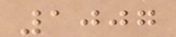1007
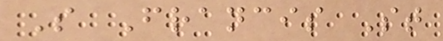S Francis St
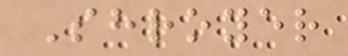Shroyer
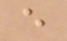e
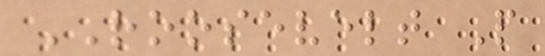ROOSEVELT P
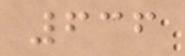636
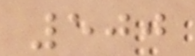500
